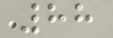88
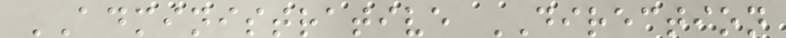ADMINISTRATIVE DIRECTION
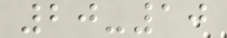20-10
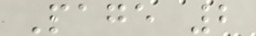Page 2
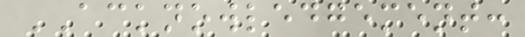ACKNOWLEDGEMENT:
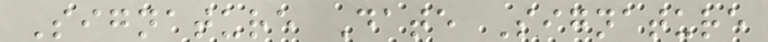Signature Date Signature
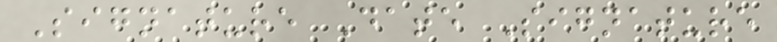Signature Date Signature
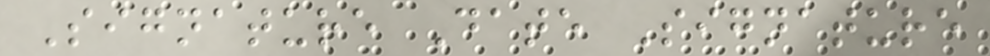Signature Date Signature
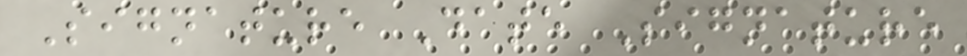Signature Date Signature
